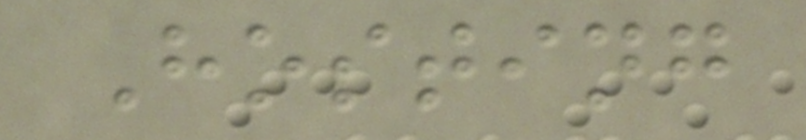Hosting
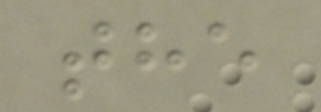the
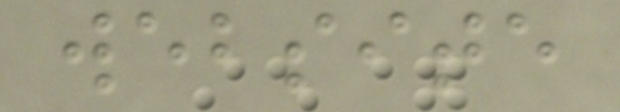website
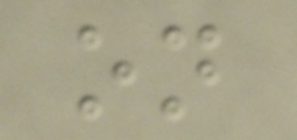on
